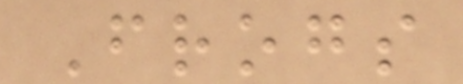Frogs
